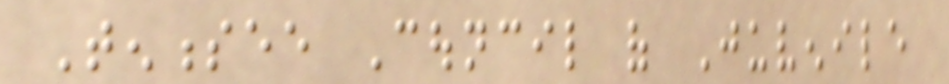Tennessee Council of Juvenile
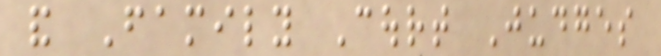and Family Court Judges
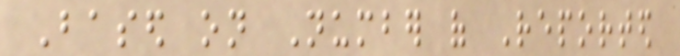Based on Number of Reported
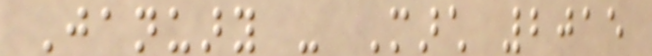January - March 2015
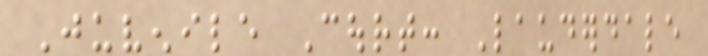Juvenile Court: Lauderdale
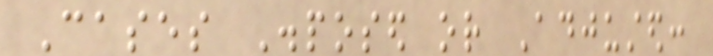Cases Disposed or Adjusted:
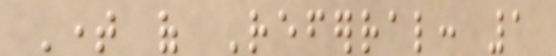Time of Referral: 1
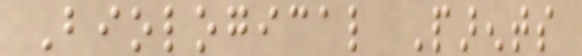Biological Parents
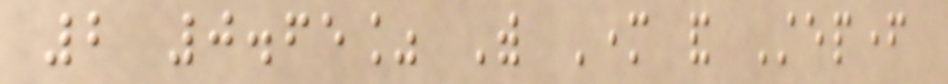2 0.65% With Mother and Stepfather
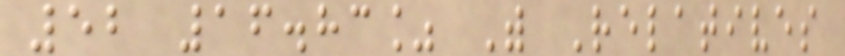52 16.83% With Relatives
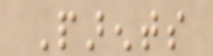Parents
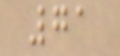71
